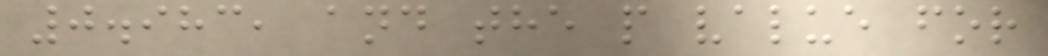0.983, and the p value for
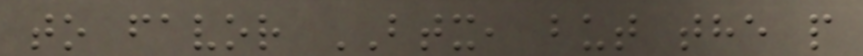to favor BTX, but the p
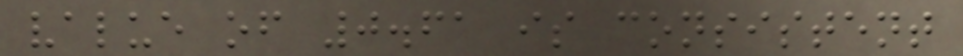value of 0.61 is consistent
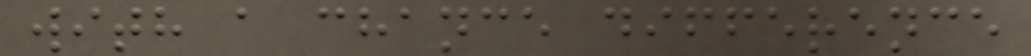with a chance difference
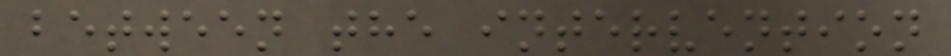between the intervention
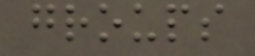groups
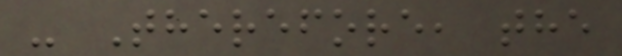- Therefore, the
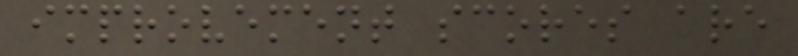improvement scores are
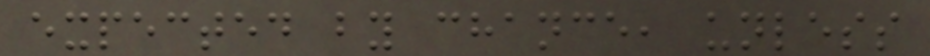expected by chance, unless
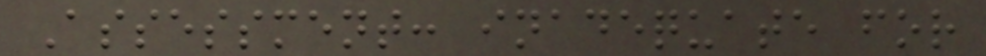Assessment: inadequate for
